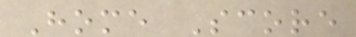Home Score
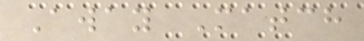Away Match
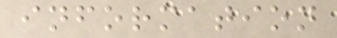information
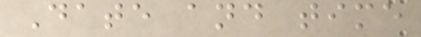Date and time
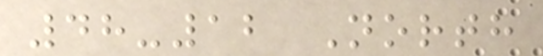48-12 North
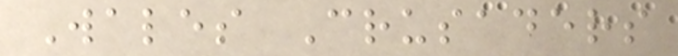Wales Crusaders
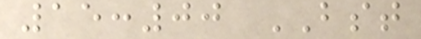15:00 BST
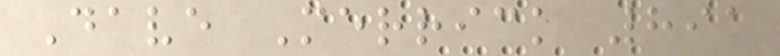Dave Merrick 891
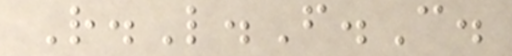R.L.F.C.
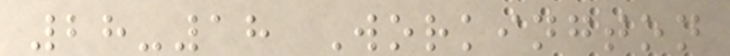28-18 Workington
